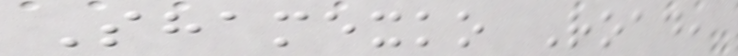Shamexko Road,
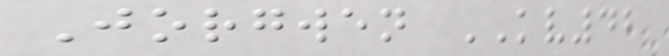Jorgwen KV42
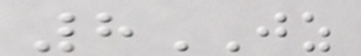8JZ
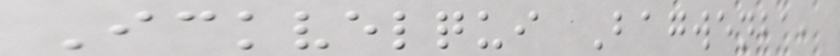Ickvelqui Bagwenba,
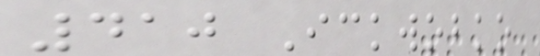410 Ickwobko
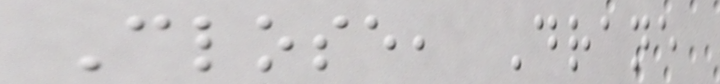Close, Drane
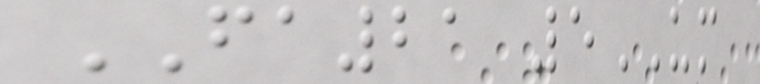FA21 5UM
